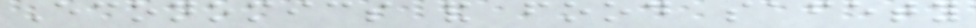Economics and food safety
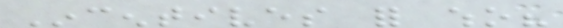Incentives for who?
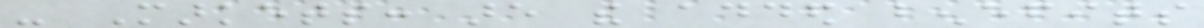- Markets: are the added benefits
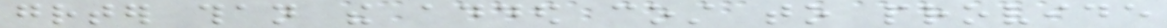greater than the added cost to provide
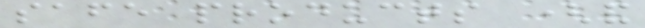safe products (and
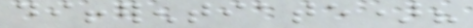differentiate)?
